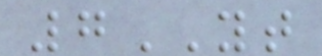7YT
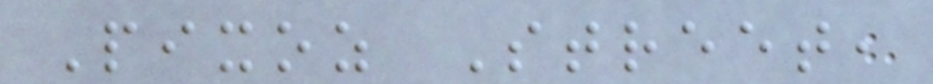Pixoz Street,
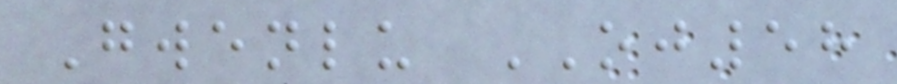Gwenlu OJ58
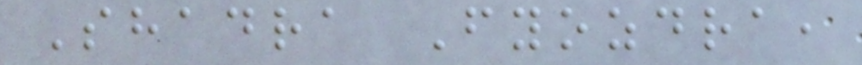Shadra Fyozdra,
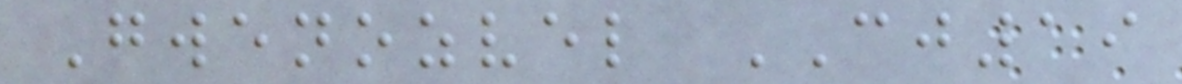Gwenozvel CJ19
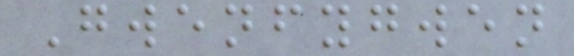Gwenfygwen
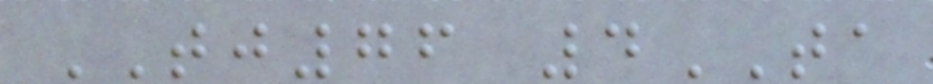TJ76 4TA
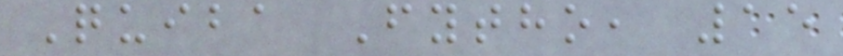Quiba Fytho, 15
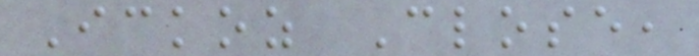Ickoz Close,
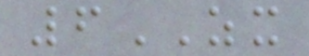6ZX
